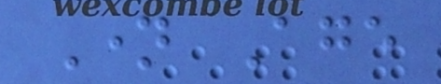Name Age
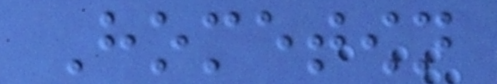Hometown
